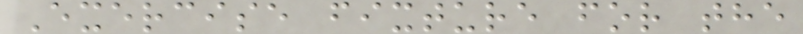Exercise fixture for the
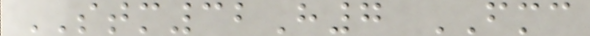STM32H7 FMC
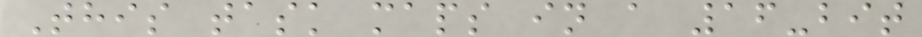This task maps in a 16-bit
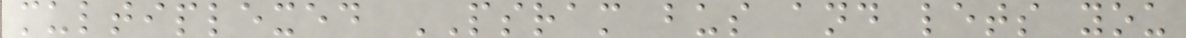multiplexed PSRAM bus and lets you
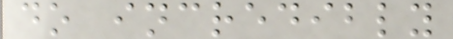do incredibly
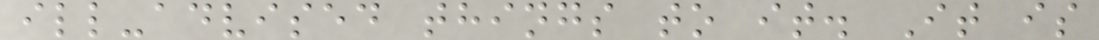ill-advised things to it. It is
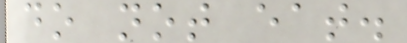do not eat.
